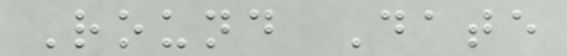Round Date
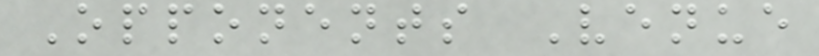Opponents Venue
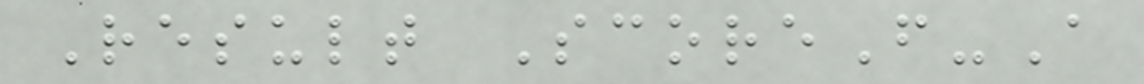Result ScoreF-A
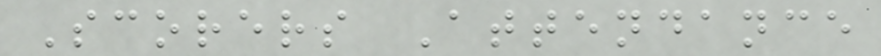Scorers Attendance
